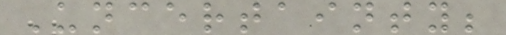Uncertainty;
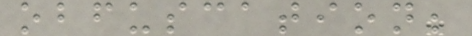obfuscation;
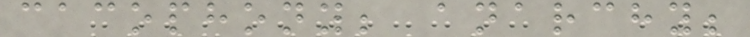cacophony; anarchy;
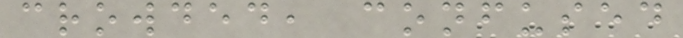crowded, confused
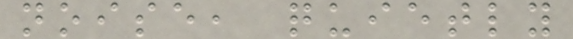noise, quietly
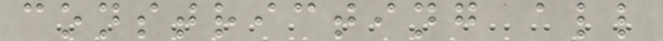constricting all
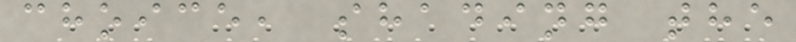choice, shading the
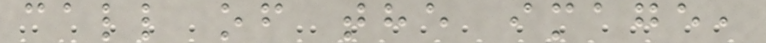call of the image,
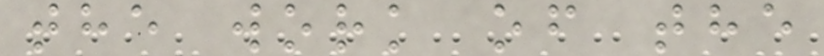the work of the
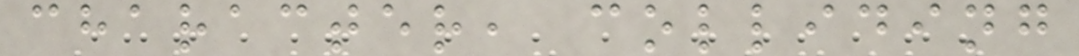character, colliding
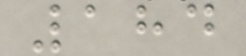184
